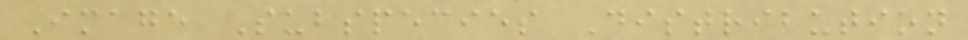Image Subspecies Distribution
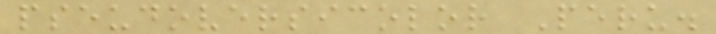pseudoversicolor Peru.
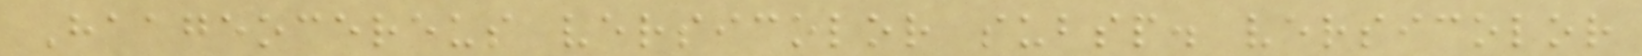Haageocereus versicolor subsp. versicolor
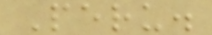Peru.
